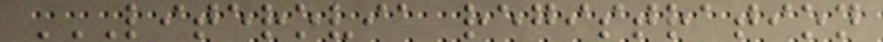LITEROVIA REGISTRATION
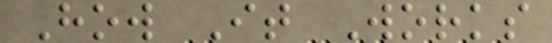How It Works
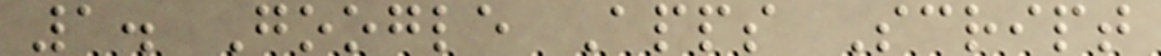1. Google Apps Script
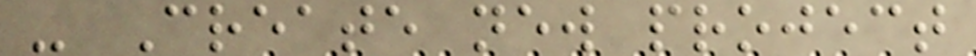- Create new project
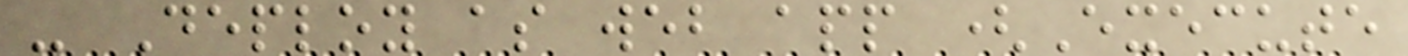- Deploy as web app (Execute
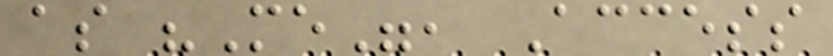as "Me", Access
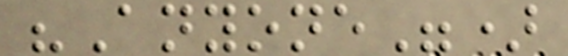"Anyone")
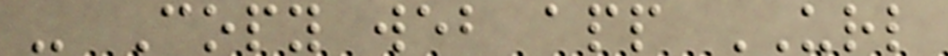- Copy web app URL
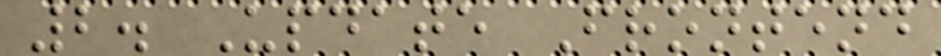2. Update Frontend
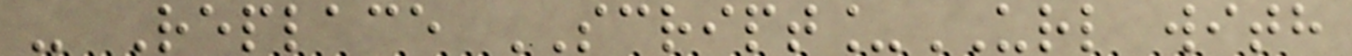- Replace SCRIPT_URL with
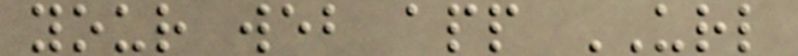your web app URL
